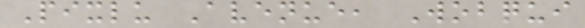Pixlu Avenue, Wobqui
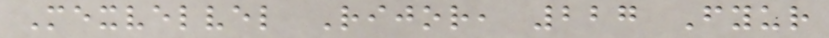Mexvelvel Rijor, 227 Fyur
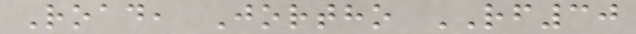Road, Jortho RF30
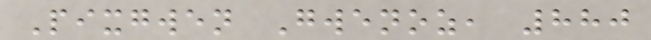Pixgwen Gwenoz, 880
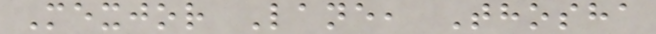Mexjor Lane, Thosha
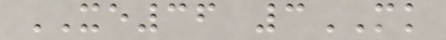XE36 3MK
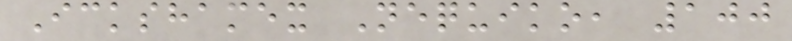Ickshamex Nequiko, 100
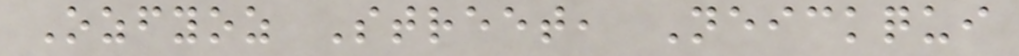Ozfyoz Street, Neickqui
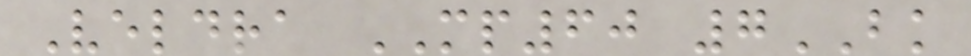Veldra MP60 7BK
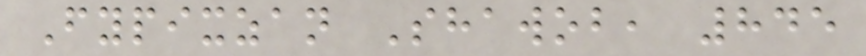Fypixzan Shawob, 845
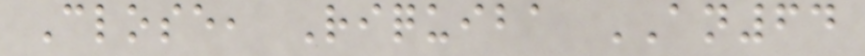Close, Riquiba AN64
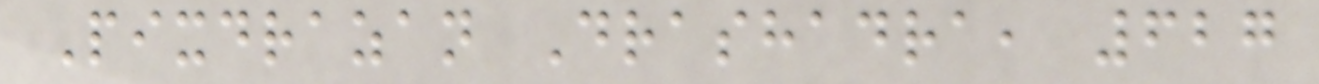Pixdrazan Drashadra, 627
